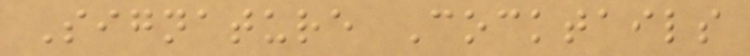Signature Cocktails
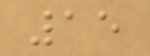15
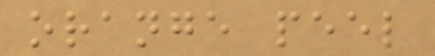orange peel
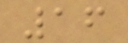16
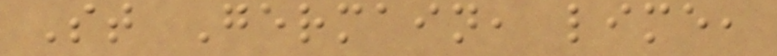St Germain, lime,
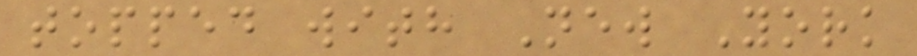topped with New York
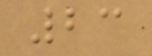23
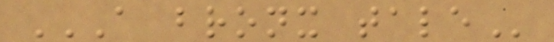A BRONX TALE
